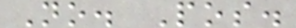No. Pos.
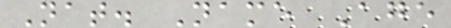Nat. Name Age
